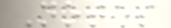Notes
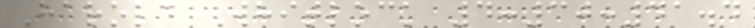Harold Whitlock 4:30:41.4
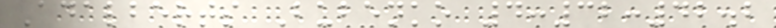Adalberts Bubenko 4:32:42.2
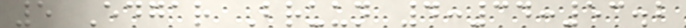5 Edgar Bruun 4:34:53.2
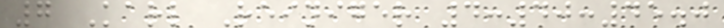7 Karl Reiniger 4:40:45.0
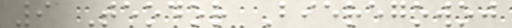9 Teodor Bieregowoj
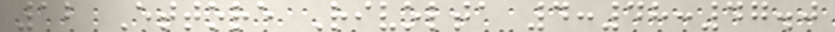12 Ettore Rivolta 4:48:47.0
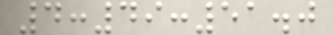4:49:51.0
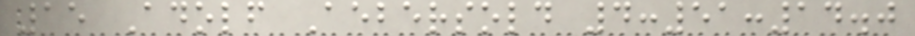15 Adolf Aebersold 4:51:14.0
